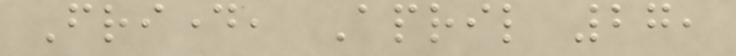Friday, April 27,
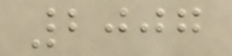2007
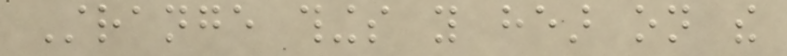Strange things you hear on the
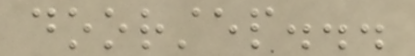doorstep...
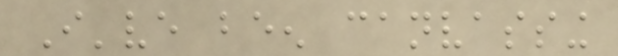I've been canvassing
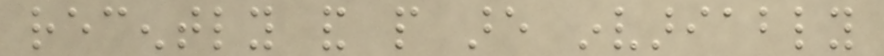recently and people are invariably
